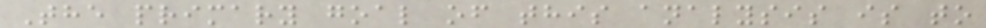The primary goal of this analysis is to
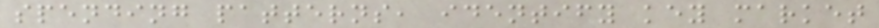spending patterns, identify key market
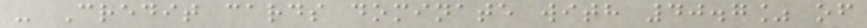- Credit cards dominate with 40.7% of
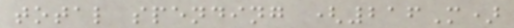total spending (216M)
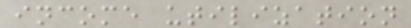income utilization
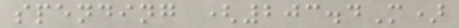spending (203.4M)
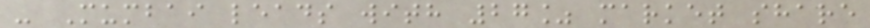- Mumbai leads with 27% market share
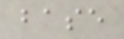base
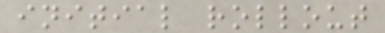initial rollout
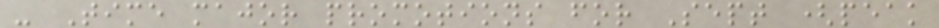- Time major promotions for Sept (peak
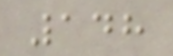148
